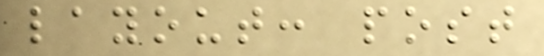layout: post
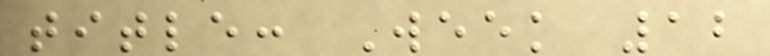title: Week 12
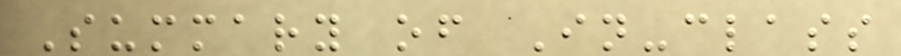Summary of In-class
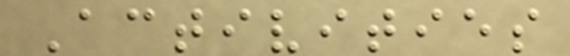Activities
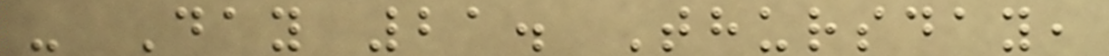- Day 21. Thursday,
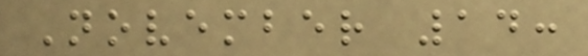November 14:
